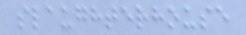slaughterhouse
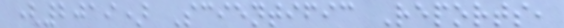(2019) Scientific Reports,
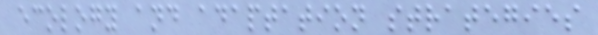ecology and adaptation strategies
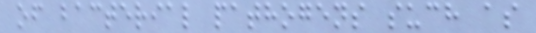of bacterial pathogens such as
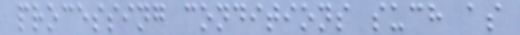processing conditions such as
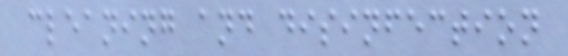cleaning and disinfection
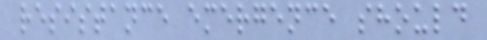resistance emergence should
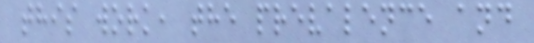this work, the prevalence and
